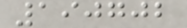190702
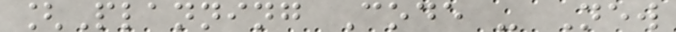[Planning Code - New
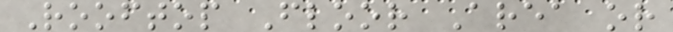Rooftop Floor Area or
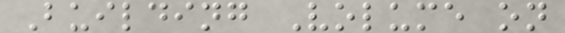Building Volume on
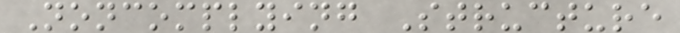Noncomplying Structure
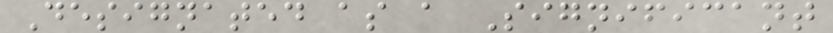Designated as a Significant
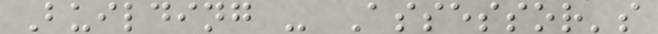Building - Assessor's
